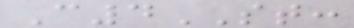C4ST:
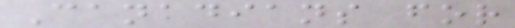Canadians for
